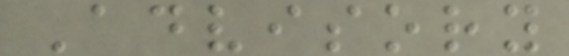Advisory
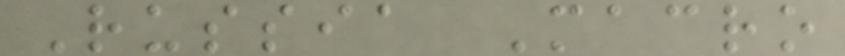Russia Macro
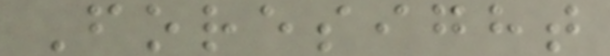Foresight
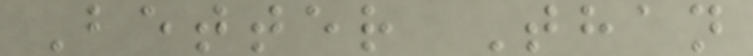Better Than
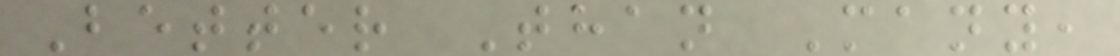Better Than Many,
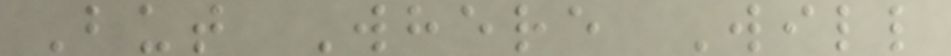But Where Will
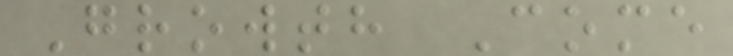Growth Come
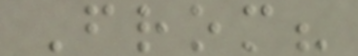From?
